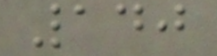140
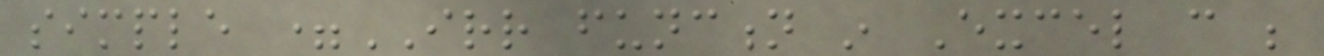simple =IRR function in Excel can be
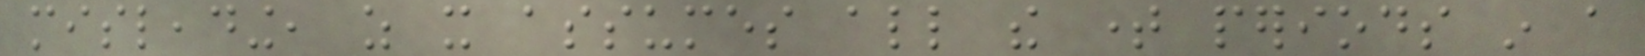misleading, as it assumes all the time periods in a
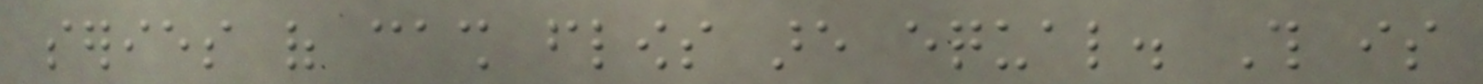series of cash flows are equal. This is
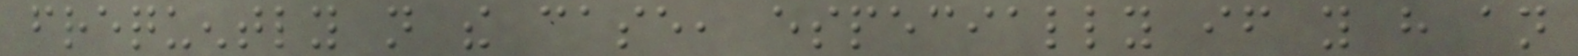frequently not the case, especially if you have an
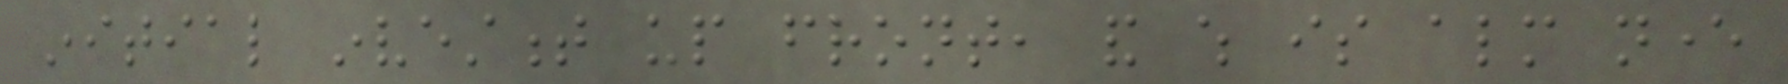initial investment up front, and which is almost never
